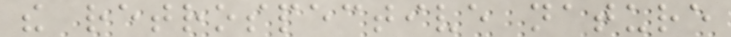the retrospective nature
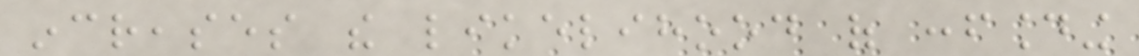increases the likelihood of confounding
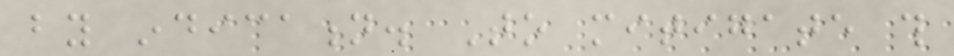by indication. To mitigate this
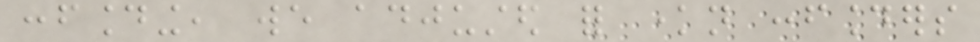confounding, we adjusted for known confounders
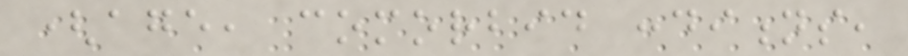(age, comorbid conditions,
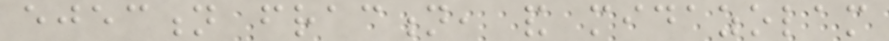ejection fraction, and midazolam
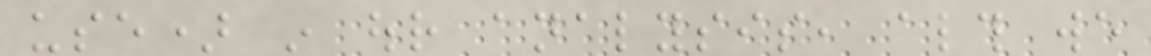use) in our analysis, although we
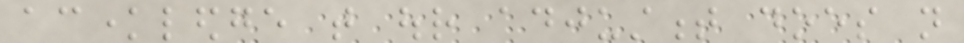acknowledge that our adjustment does not
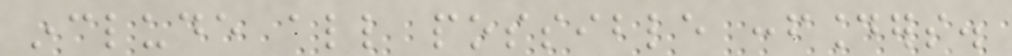include all possible confounders.
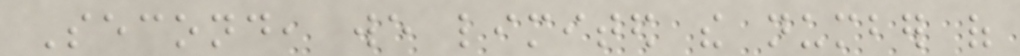Second, we limited the number of
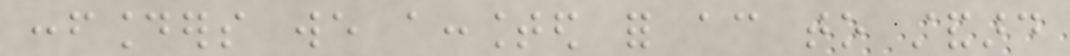confounders we accounted for according to standard
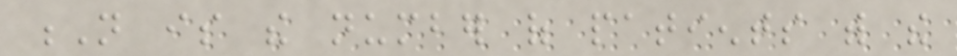N is the number of patients with the
